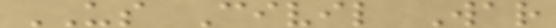US Civil War
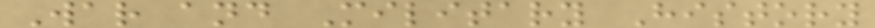War and Military History
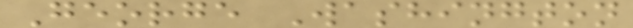George Washington
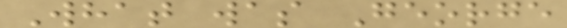What was George
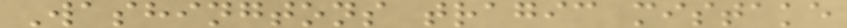Washingtons tragic mistake
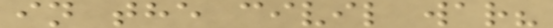in the civil war?
